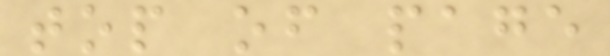top of page
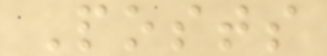Posts
